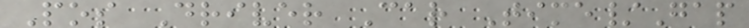Pos Driver Car Time/Gap
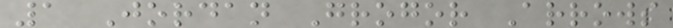1 Jordan Grogor Arrows
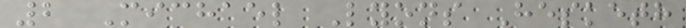2 Michael Lyons Hesketh
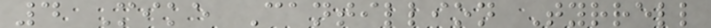4 Mike Cantillion Tyrrell
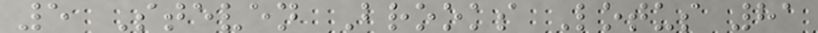5 Steven Brooks Lotus 81
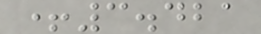+3.421
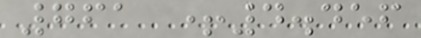761 +4.456
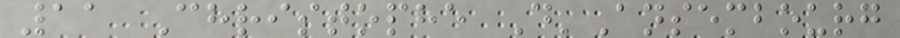11 Christophe D'Ansembourg
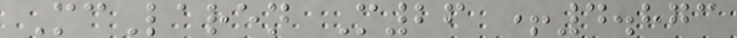McLaren M26 +4.873
